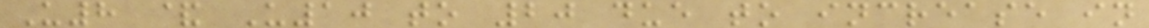U8 & U10 to 20 due to increase in
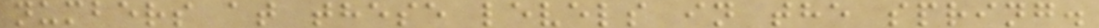numbers at these levels in the spring.
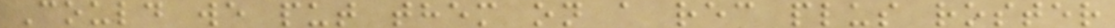Could we put them on a rec plus roster
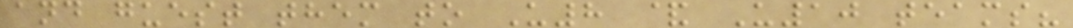and guest them to U8 & U10 teams?
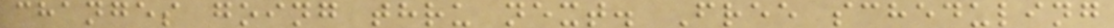changes going thru next. Free scheduling
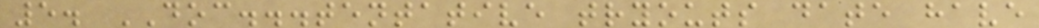5. DOC...tentative tryouts date have
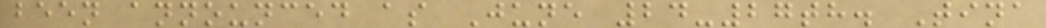been announced as June 24-27th. Tina
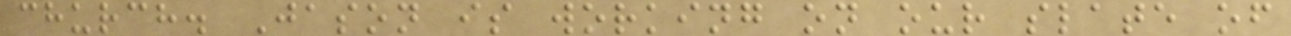church. Jason is working on our slate of
